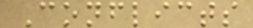Conflicts
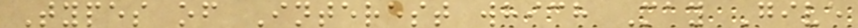Types of Interest which May Give
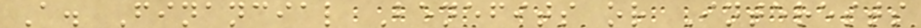A. Financial Benefits or Interests
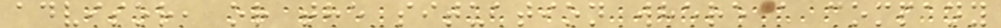advisor, or the situation where a company
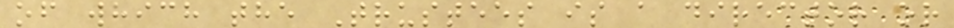of which the Trustees is a director or
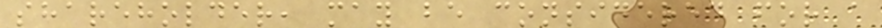shareholder, may be considered for a
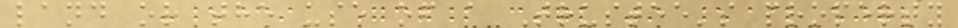land or the use of a Trustee's property
